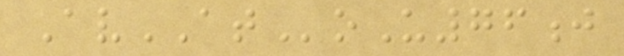AvAToU76j
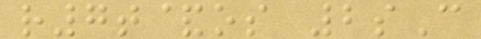r7t&os 2sC
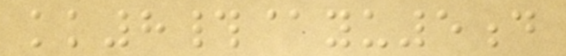kk8#@yu5d
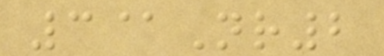3@Nr2
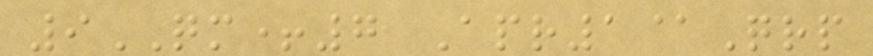9QM+7 Apr1@Qrp
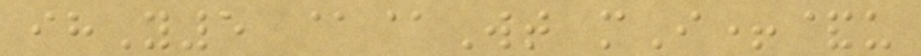ihY5 @@Wt mI+&u
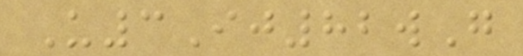U3Ij82wG
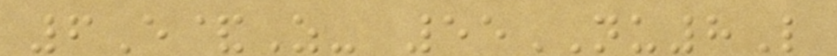6E&Z- 55NU8L
